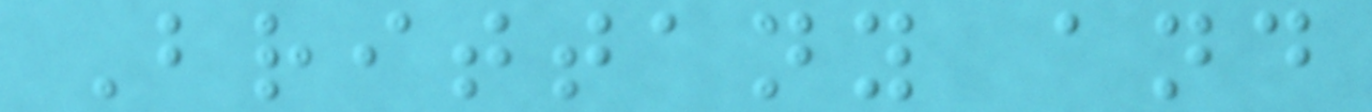Brittany and
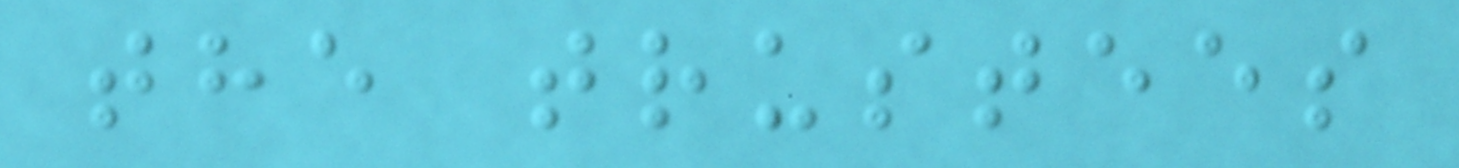the trustees
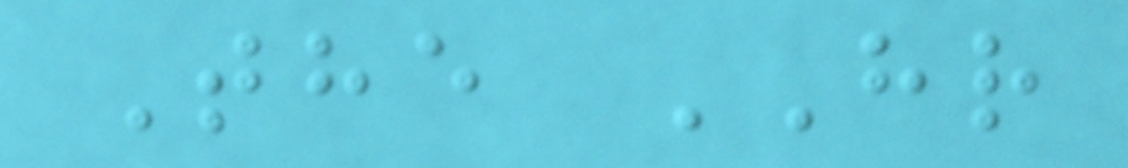The HR
